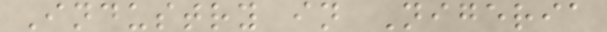Industry in Nigeria
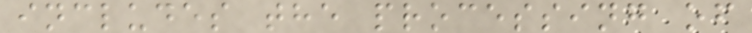includes the processing of
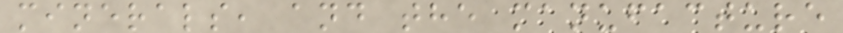minerals, and the manufacture
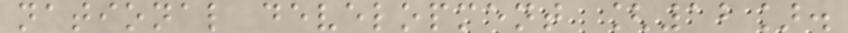national development [12].
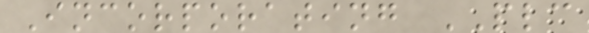Incorporating PLC
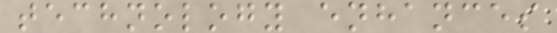technology enhances
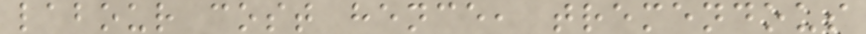labour cost hence, tremendous
